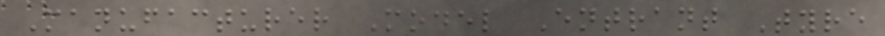Manufacturer Model Entrant Tyre
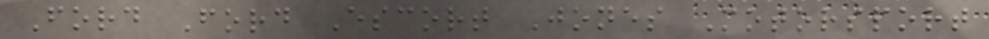Ford Ford Escort Jones Motorsport
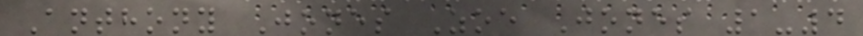Anthony Jones Zoe Jones 1-4
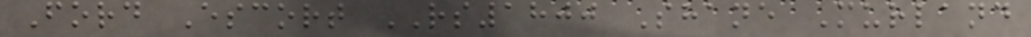Ford Escort RS1800 Shane Murland
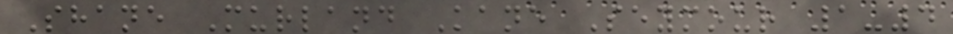Shane Murland Kane Seymour 1-4
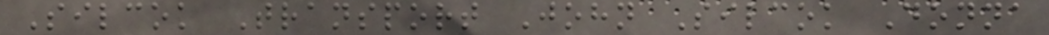Silcok Transport John Silcok Donna
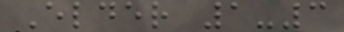Elder 1-3
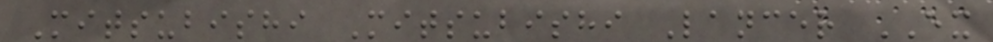Mitsubishi Mitsubishi Lancer EX
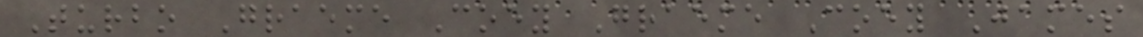Turbo Graeme Coey Graeme Coey James
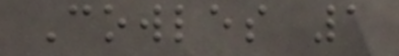Cowles 1
